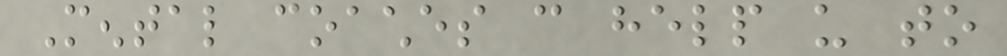Mental coaches can help us to
